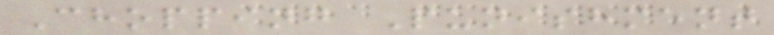Chopping Punishment
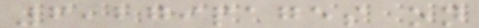6,279pages on
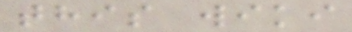this wiki
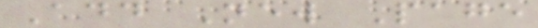Add New Page
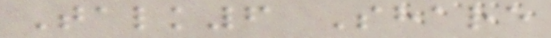Talk6 Share
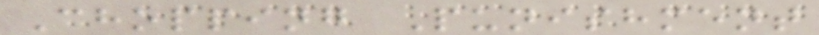Chopping Punishment
